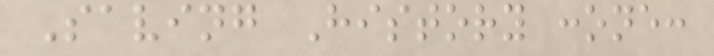Saving History :one:
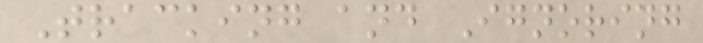Tracking and Ignoring
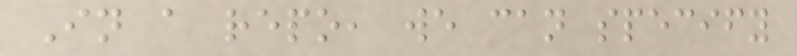In a repo, we can specify
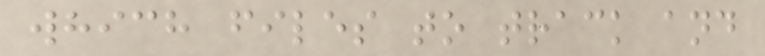which files to track and
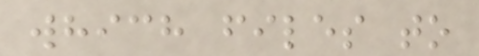which files to
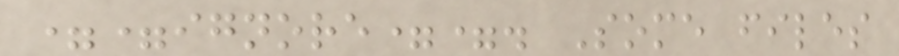==ignore==. Some files
